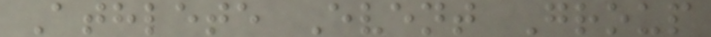Athlete Event Group
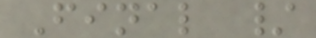Final /
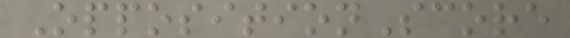OppositionScore
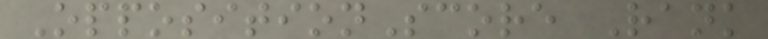OppositionScore Rank
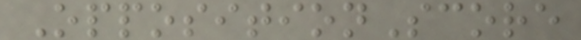OppositionScore
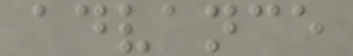advance
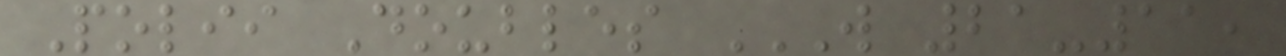Polii Doubles W 21-11,
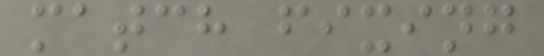match fixing
